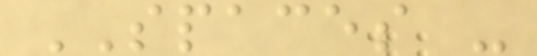SPACES -
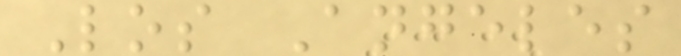Los Angeles
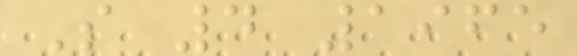S 4 1965
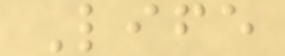Life
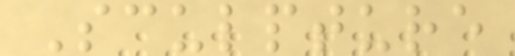Sculpture
